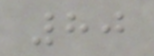80
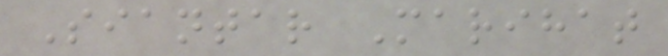Siantar Marihat
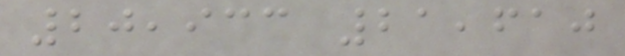20,933 21,610
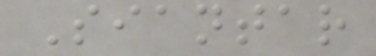Siantar
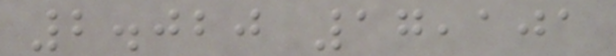2.020 17,101
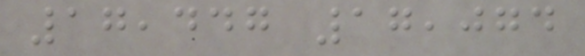17,447 17,074
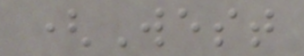(West
